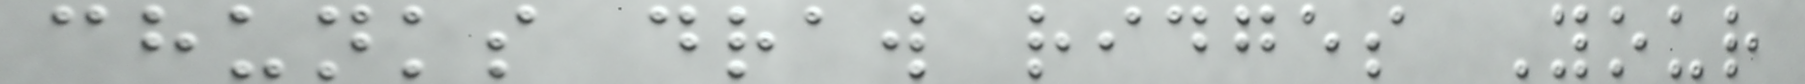chunks draw ridges Your
